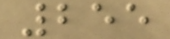255
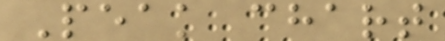Peak chart
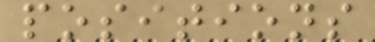positions
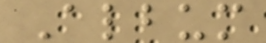Album
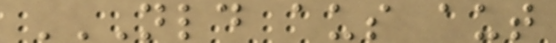NLD AUS AUT
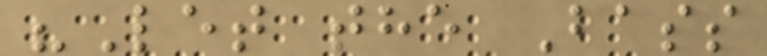"Let the Bass
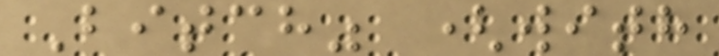Bitch" (with
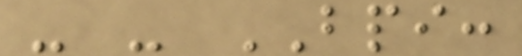- - BPI:
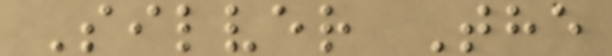Silver The
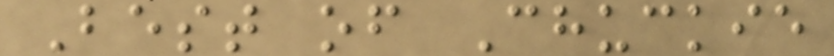Best of Chuckie
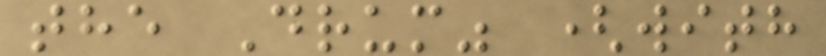the Drum" (with
